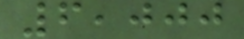6,000
